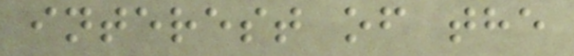interest of the
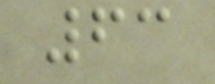63
